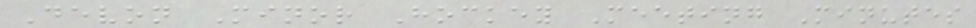Devon Minor Hockey Meeting Minutes
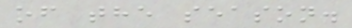of the season.
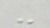-
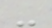-
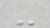-
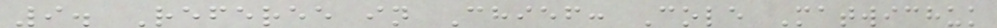9. Referee in Chief: Cole Matwichuk
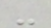-
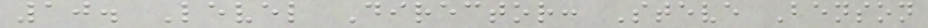10. Level Director: Steve Benson
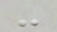-
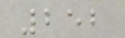252
